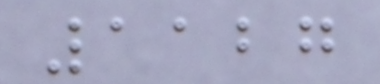1127
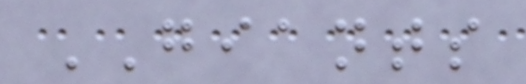GIANTS
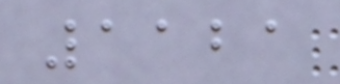1121
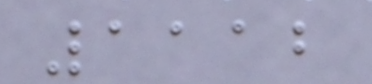1112
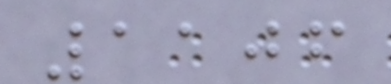1106
